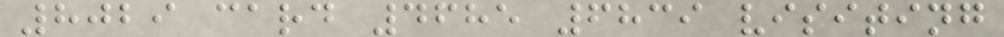8029 card 4685 6839 visiting
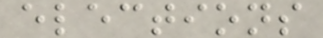elections
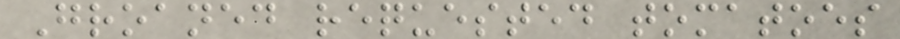Groaned requested tomatoes
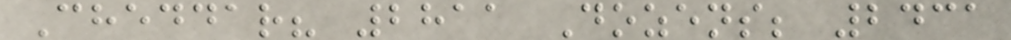Cheddar? 2811 Dozens; 2431
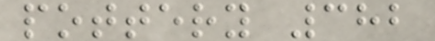pottery 382
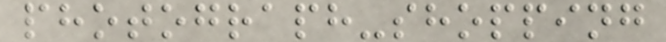photograph-shopping
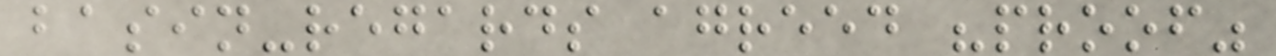basin-regards agreed "proof"
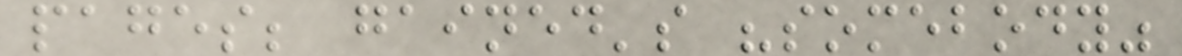pages; gained's "somebody"
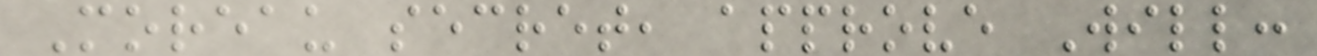Moreau secret, approve Will:
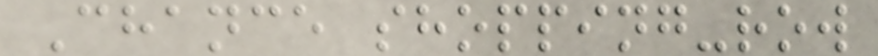Chance shopping-row
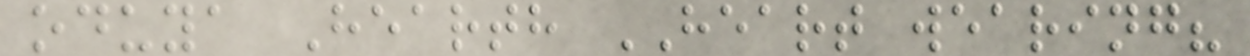oduya Hearth HEART wearing?
